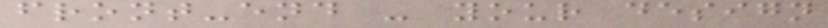front-end - your design
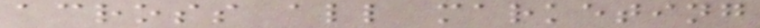across all marketing
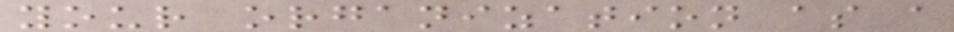your organization as a
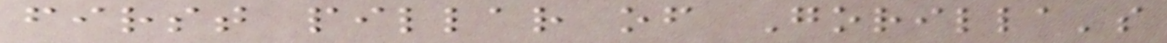first pillar of Gorilla's
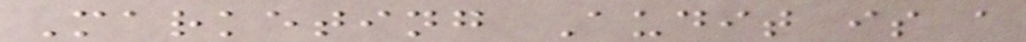Marketing Audit is a
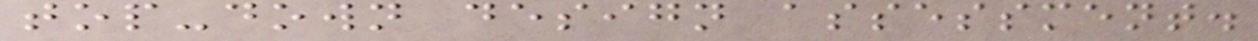top-down design assessment.
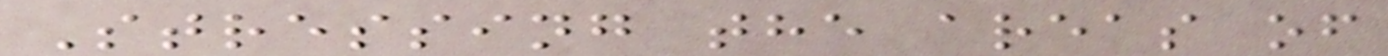Stressing the areas of
